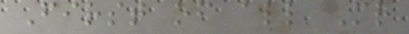First of all Mr
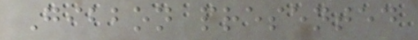Gibbon presented
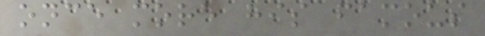once more his famous
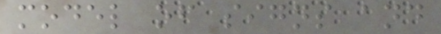model of signs and
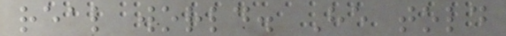real world. He told
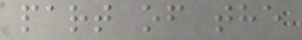part of the
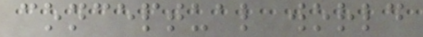conceptual world
